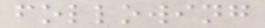following
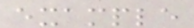example
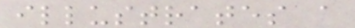illustrates a
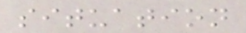situation
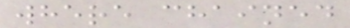where chained
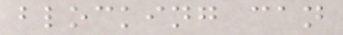blocking can
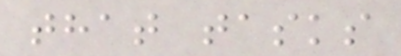that tasks
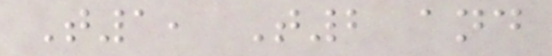T1, T2 and
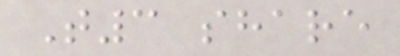T3 share
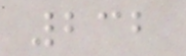232
